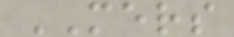MERS
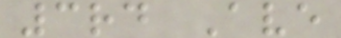3rd Ave
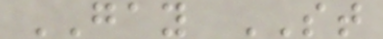GAY ST
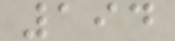194
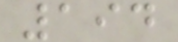194
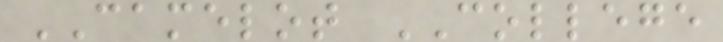CAMELOT COLLEGE
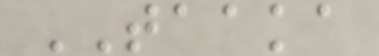TAAKA
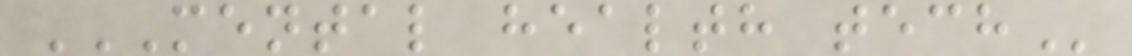MENTAL HEALTH TECH
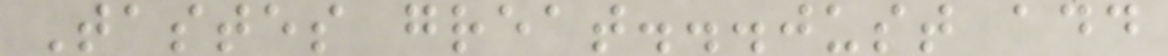Tastes great...just add
